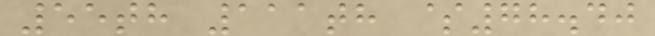55th 111th $78.40
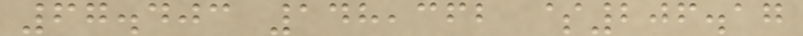67.403 148,362 $206.17
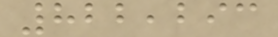822,293
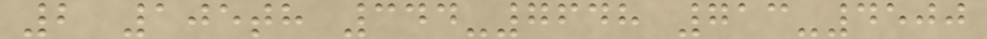2 105th 344-7648 713-4500
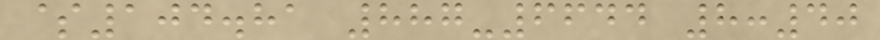$104.81 887-6644 8:40
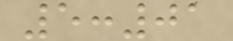5:01
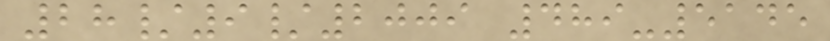28/9/2009 489-5145
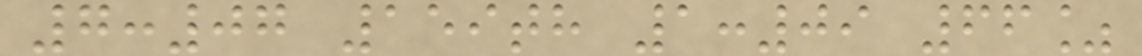7:07 159th 1:09 66%
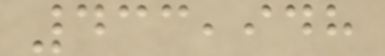433,948
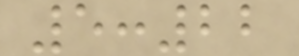5:22
